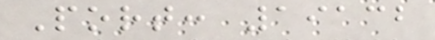Port: 19132
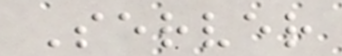Server
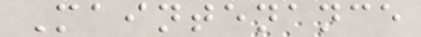Maintenance
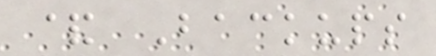& Backups
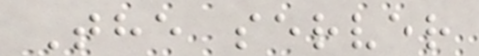The server
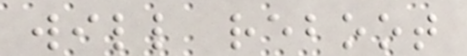will reboot
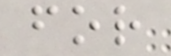for
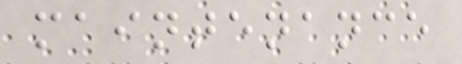maintenance
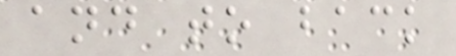and to back
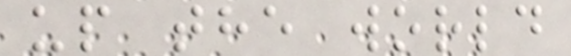up the world
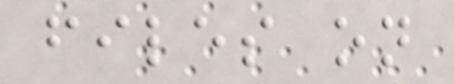files on
